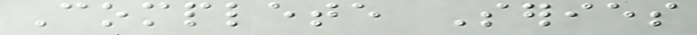Complete Series
